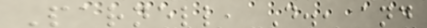Parnell, D., and
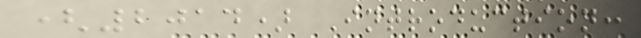(2014) Introduction:
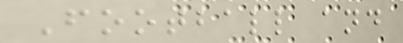Football and
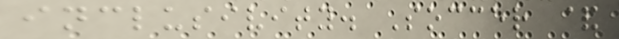inclusivity. Soccer &
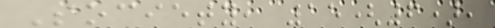Society, 15(6),
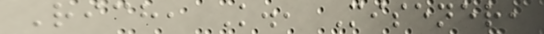Rich, K., Misener,
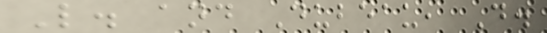L. and Dubeau, D.
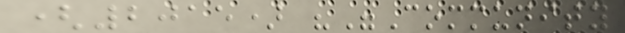(2015) ""Community
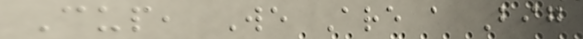Cup, We Are a Big
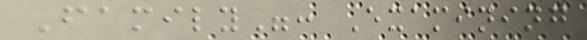Family": Examining
